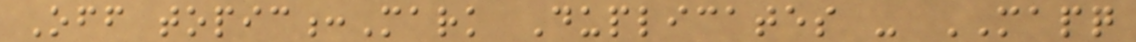Off topic:Mark Duplicates - MAPQ
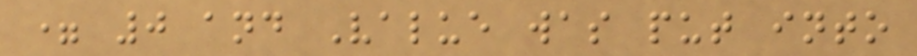= 0 and Value was put into
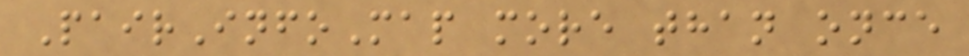PairInfoMap more than once
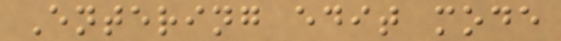Entering edit mode
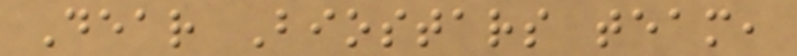Dear Biostars team,
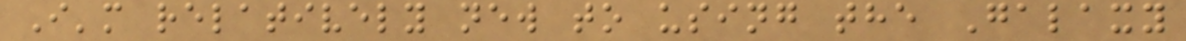I'm relatively new to using the Galaxy
